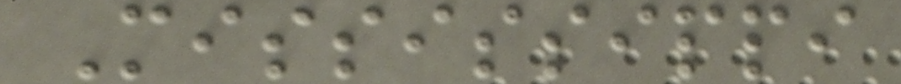Mississippi
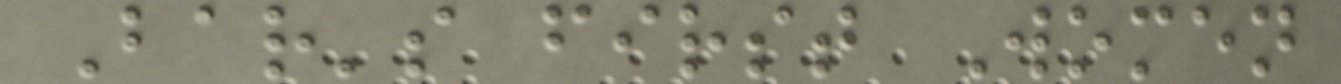Bar's first Women
